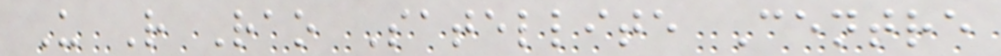U R Rao Satellite Centre
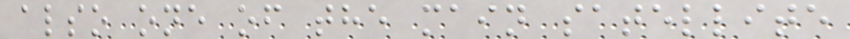also one of the main satellite
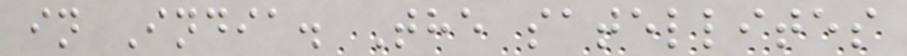in India. The satellites
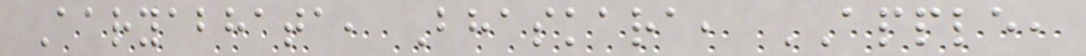Aaryabhata, Bhaskara, APPLE,
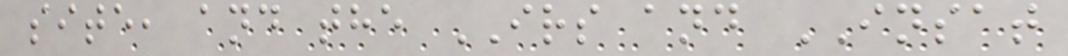site, and the IRS and INSAT
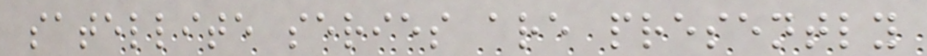satellite series are presently
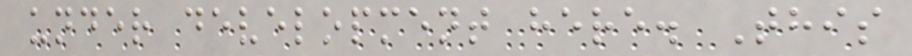under development here. This
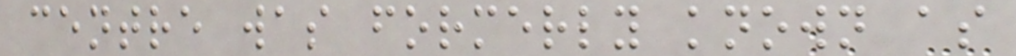centre was formerly known as
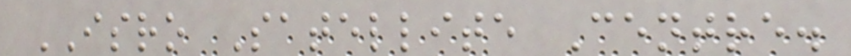ISRO Satellite Centre.
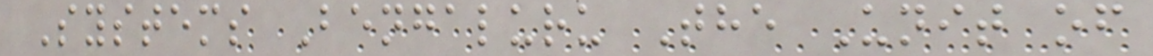Systems Bengaluru The Unit of
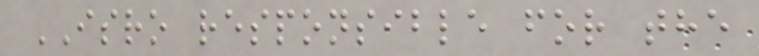ISRO responsible for the
